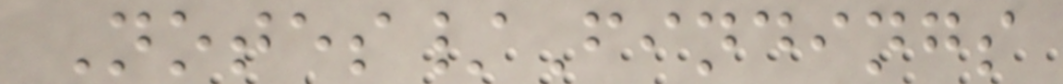Notes/Findings
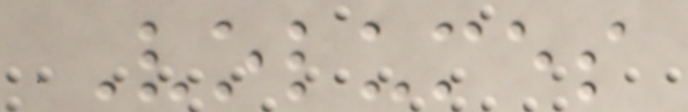Volumes
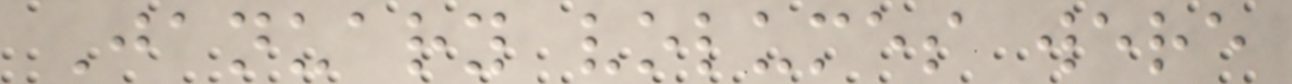January volumes were
